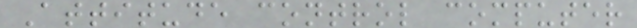Attitude control computer
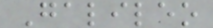Galileo
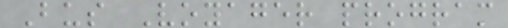Bus Voyager program
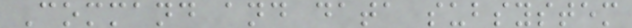Command and data subsystem
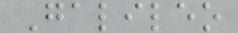Galileo
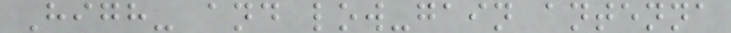High- and low-gain antenna
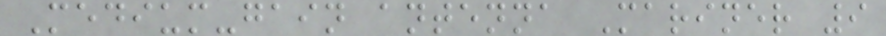Medium-gain antenna Mariner 9
